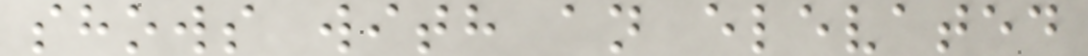shows with an elevated
